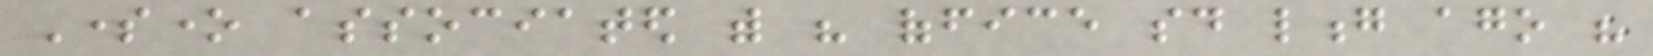Someone associated with his office said long ago his
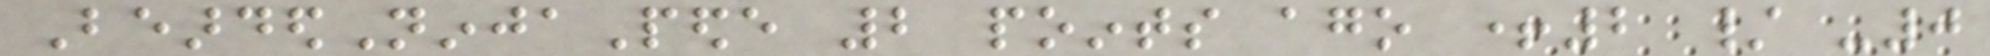BeardedNinjaPede 2 points ago +2 / -0
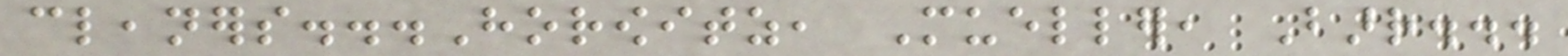cleaners...Horowitz, Mueller, Barr...
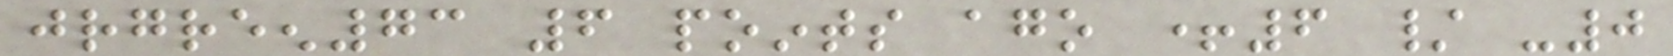jrgreen73 6 points ago +6 / -0
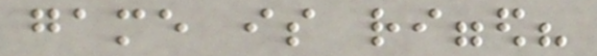game is rigged?
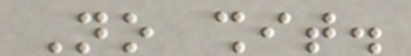No shit.
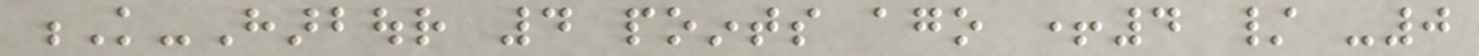K-Harbour 4 points ago +4 / -0
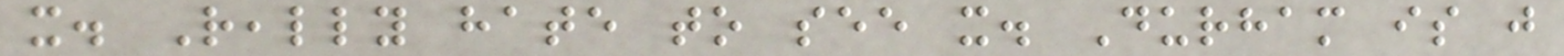it. Really hate to see it. Durham is just
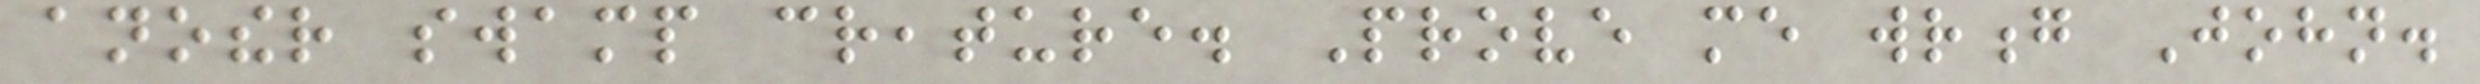another swamp creature. Prove me wrong John.
